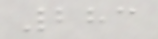283
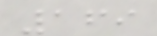169
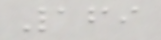169
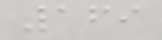169
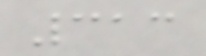313
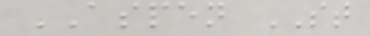ASPEN ST
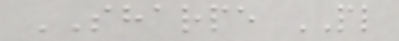SHARPE PL
